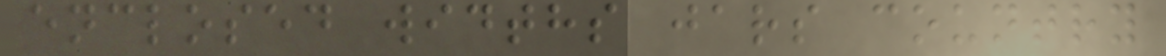enclosed widths jars country
